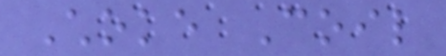Choke Coil
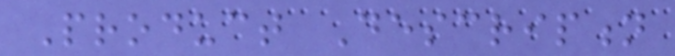Product Description
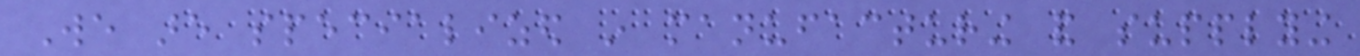We are specialized in manufacturing and supplying
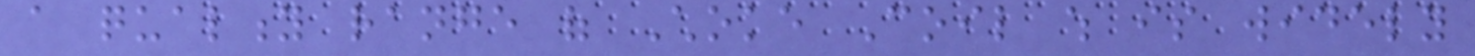a quality range of Choke Coil which is widely
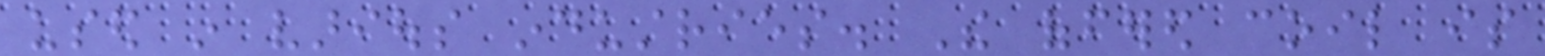used in various industries. The offered coil is
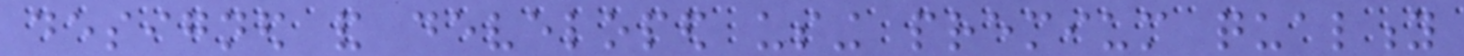designed and developed using premium quality
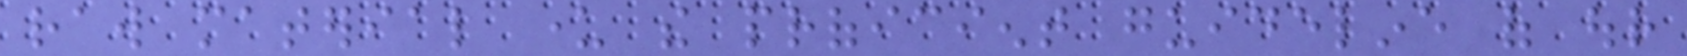raw material under the proficient guideline of our
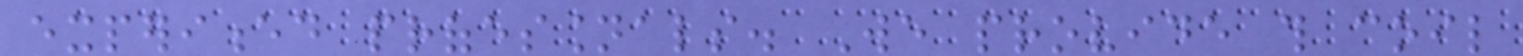experienced professionals. We provide this coil
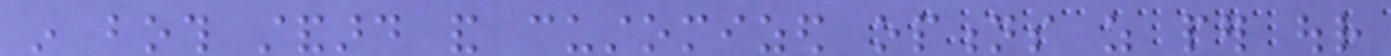in both standard and customized options as per our
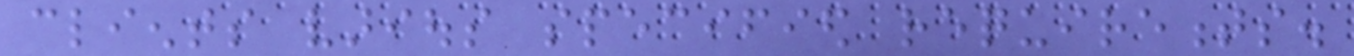clients various specified requirements.
